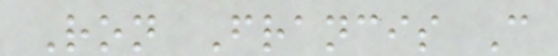Ron Francis C
